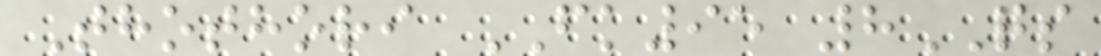Thothori FK95 8QS
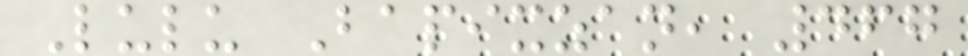Lulu Bapixzan, 467
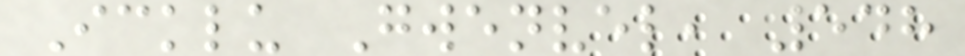Icklu Gwenvel, 548
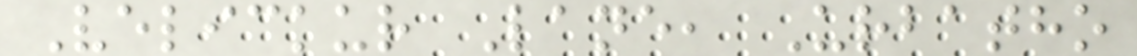Velickur Lane, Urbatho
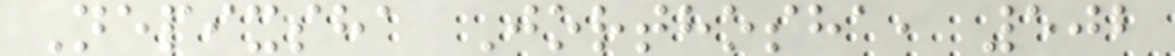Nepixsha Jorthosha, 502
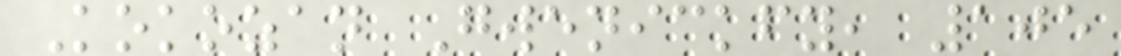Kokozan Gwenickfy, 105
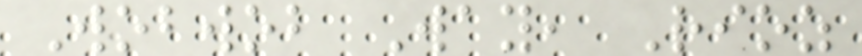Wobwob Way, Rioz
